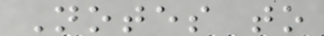Notes to
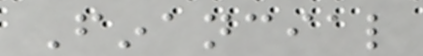Financial
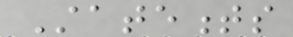Statements
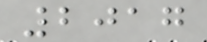2017
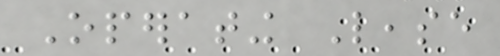Operating Lease
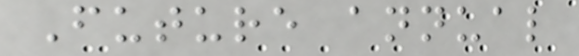Future annual
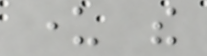under the
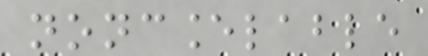noncancelable
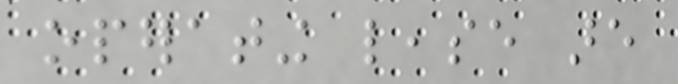operating lease are
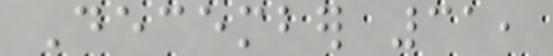December 31,
